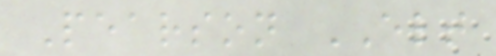Pearson ELT
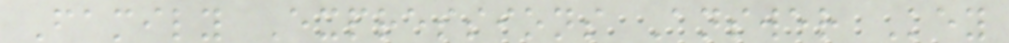Family Expressions Answer Key
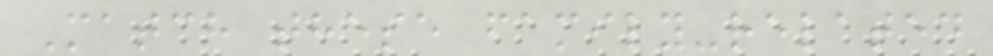Match these family-related
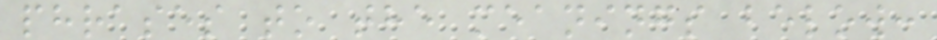phrases to the meanings below:
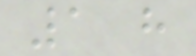1 h
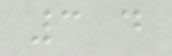3 d
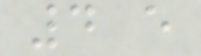4 e
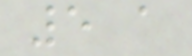5 a
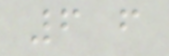6 f
